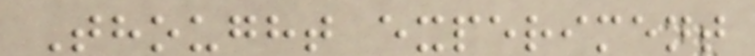Thought experiment
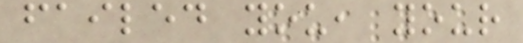failed you, your
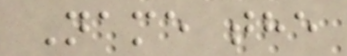Name the
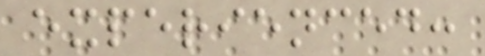experienced:
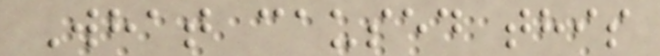What caused this
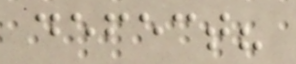defect?
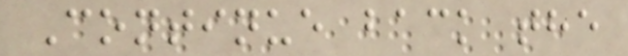Continue back the
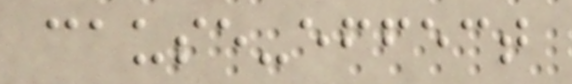cause-effect
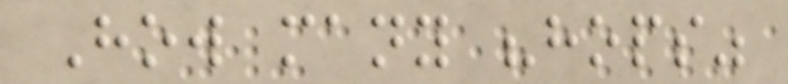How many "hops"
